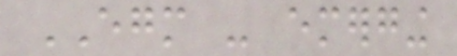EGM - emerging
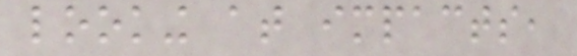looking at impacts,
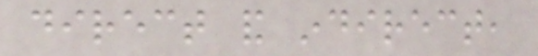direct and indirect,
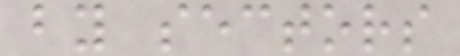by sectors
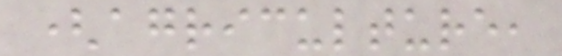(agriculture,
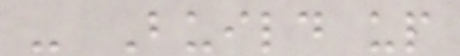- Build up
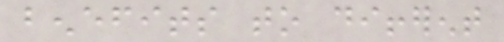benefits to different
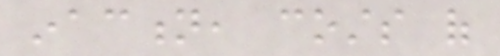inaction, costs of
